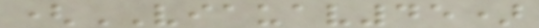(VIAUAV45)
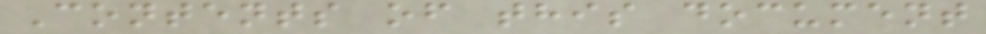Contents of this document
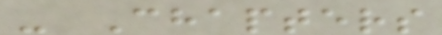- Chapters
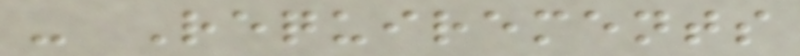- Requirements
